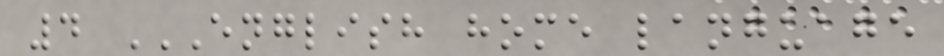4 ENGLISH HOME LANGUAGE
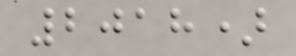2018)
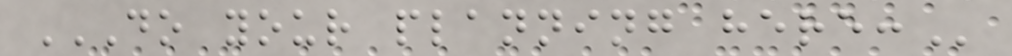DO YOUR PLANNING HERE:
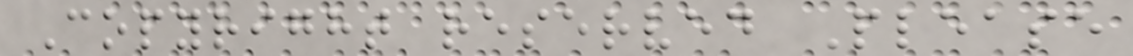Copyright reserved Please
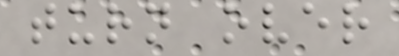turn over
